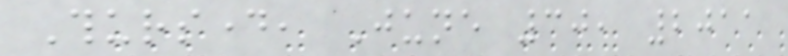Thursday, June 30, 2011
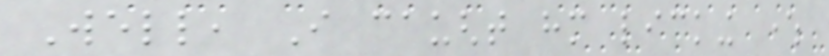Well, I caught him licking where
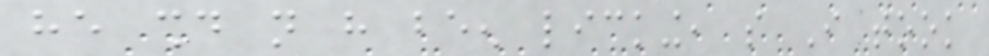he should not have been licking, so I took
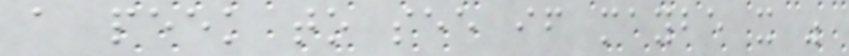a peek to see if maybe it was
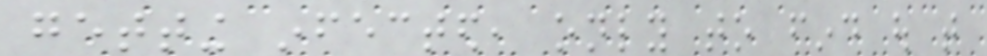getting infected, only to find out that
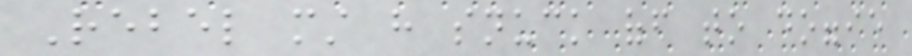Rebel must have snuck off to doggie
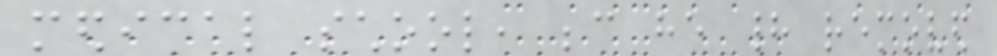medical school, because he had removed
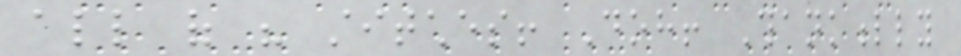all of his stitches! Doh! Thankfully
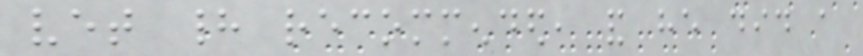vet had recommended, and he did a
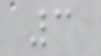3
